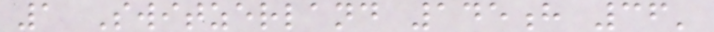1 Switzerland 145h 36'
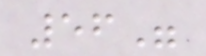56"
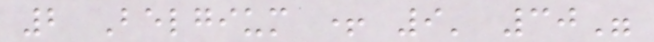2 Belgium + 9' 30"
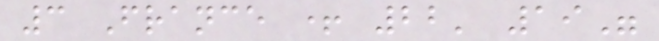3 France + 22' 19"
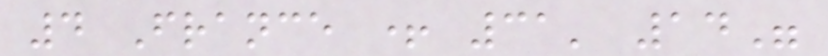4 France + 31' 14"
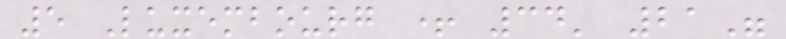5 Luxembourg + 34' 21"
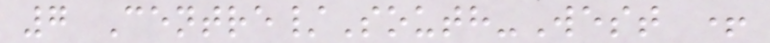7 Centre/South-West +
